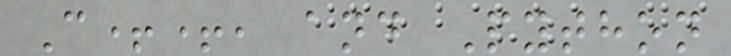C++, and Python
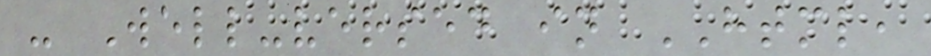- Well-versed in HTML,
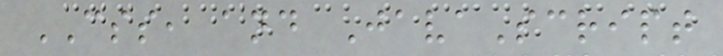CSS, and JavaScript
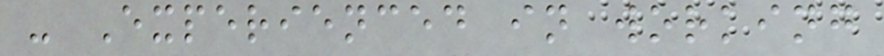- Experienced in working
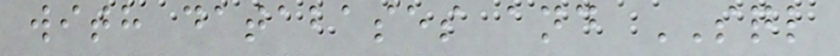with databases and SQL
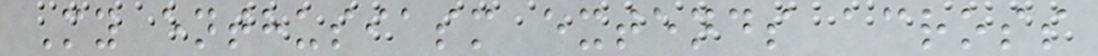My enthusiasm extends across
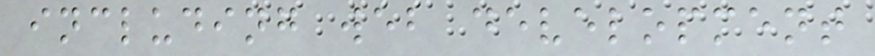including web development
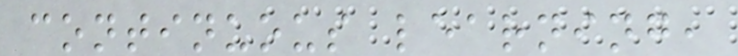continuous learning,
